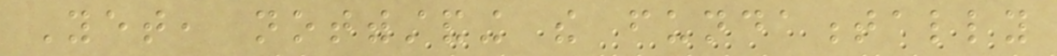Yet, notwithstanding the fundamentally
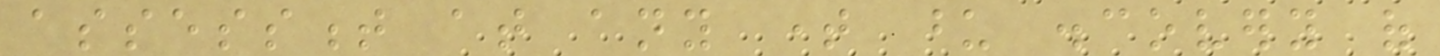assessment at any time upon discovery of
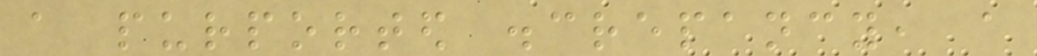a purported discrepancy, a
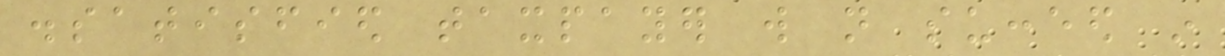dissatisfied taxpayer will not succeed in
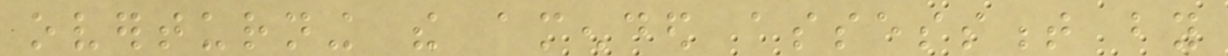overturning the amended assessment by
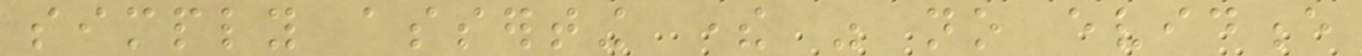simply asserting there was no evidence
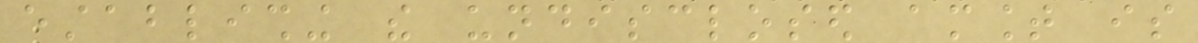establishing the undisclosed amount is
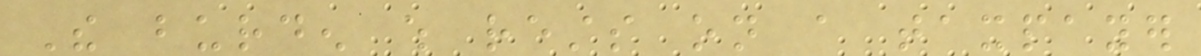The burden which rests on a taxpayer
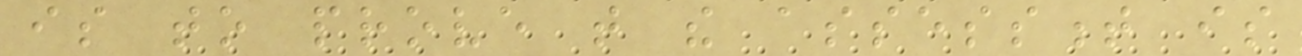is to prove that the assessment is
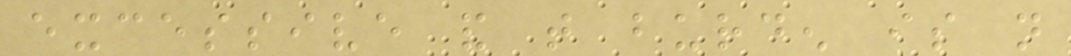excessive and that burden is not
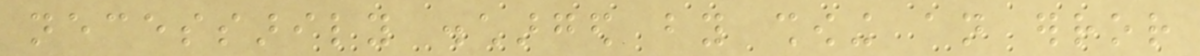necessarily discharged by showing an error
